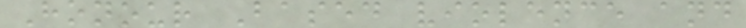Honour Based violence and
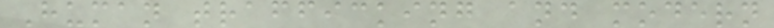Human trafficking and modern
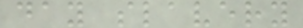day slavery
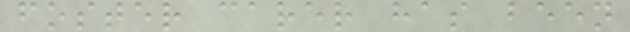foster carer has been
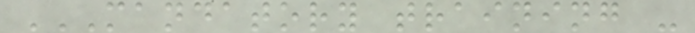MANDATORY TRAINING -
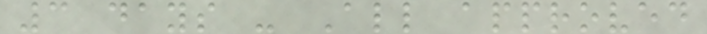3 days - All approved
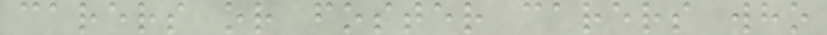carers or foster carers who
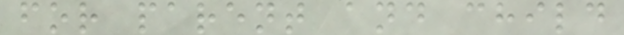for parent and child
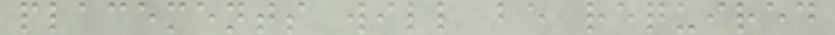placements will be required
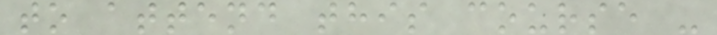to attend this course -
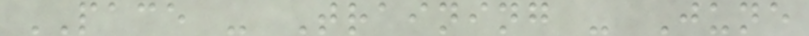PACE - Training - June
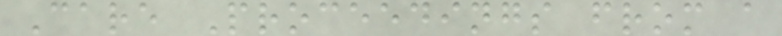Care Proceedings from a
